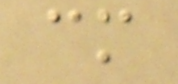cm
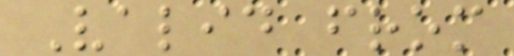Valid from
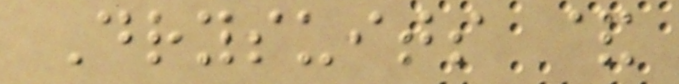Drysuits &
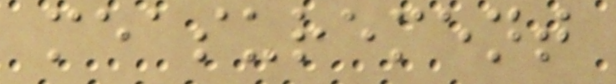measurement
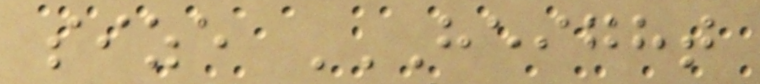size HEIGHT
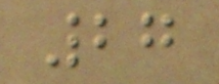27
